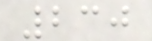230
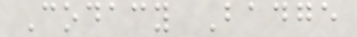Codacy Badge
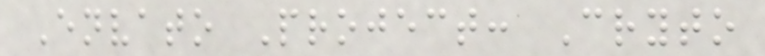Envato Project: Cryto
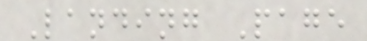Landing Page
